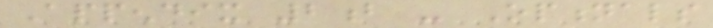Appendix 2b - Optionals
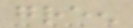green
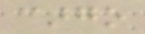cargo
